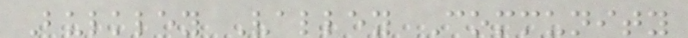Bulkley Valley Community
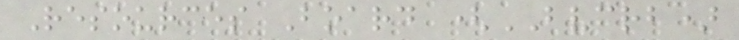Resources Board (BVCRB)
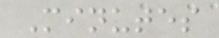Minutes
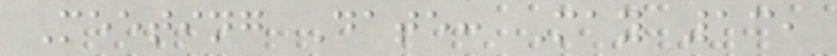Meeting Date: May 13,
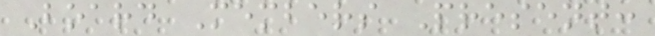Board Members Present:
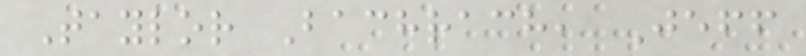Taylor Bachrach, Jeff
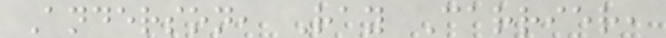Anderson, Ray Carrier,
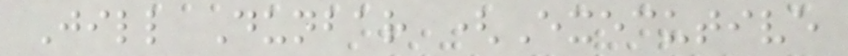Jill Dunbar (Executive
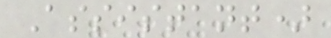Assistant)
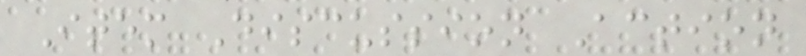Item Discussion Action
